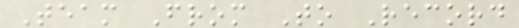Team From To Record
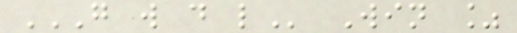G W D L Win %
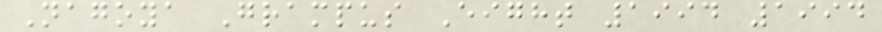Nagoya Grampus Eight 1994 1994
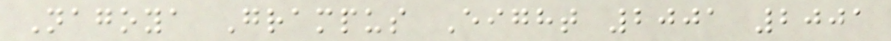Nagoya Grampus Eight 2001 2001
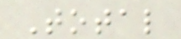Total
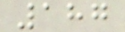187
